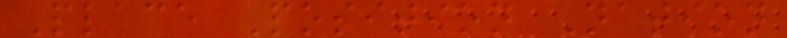Place Position Nation
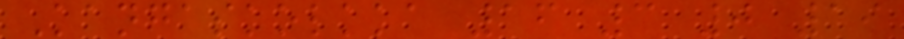Kangaskolkka 16 3 0 19
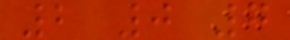2 0 7
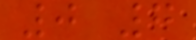0 7
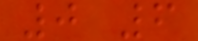0 6
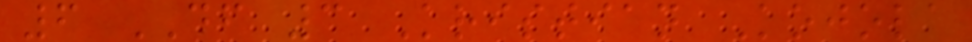6 DF 3 Kristian Kojola
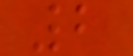2
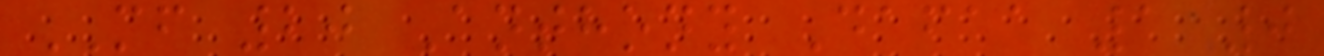MF 20 Anthony Dafaa 1 0
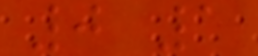0 1
